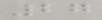27
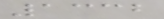1332
